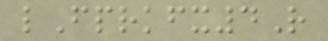lFprkfx4R
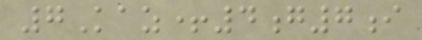7Kaz+4g7i
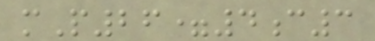mP26=4c3
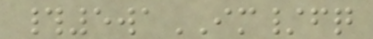#5waIM/fq
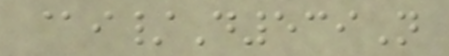@i/D539N
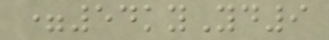=54kyYd9
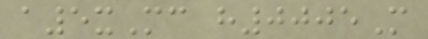a5xMc h0005M
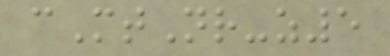cMtNr-z5
